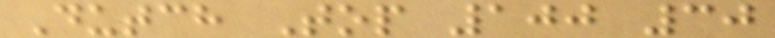Dutch Top 100 30
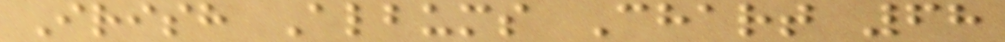Irish Albums Chart 68
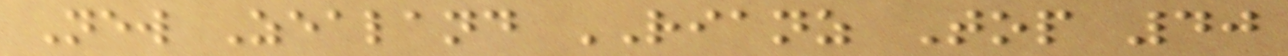New Zealand RIANZ Top 40
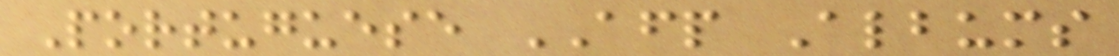Portuguese AFP Albums
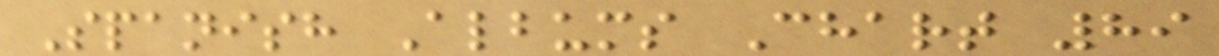Spanish Albums Chart 89
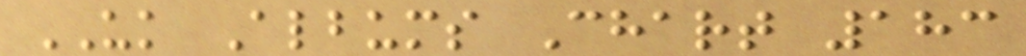UK Albums Chart 183
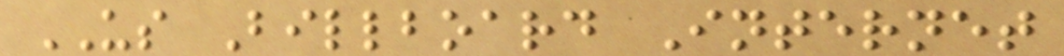US Billboard Internet
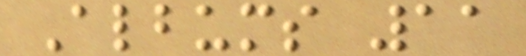Albums 11
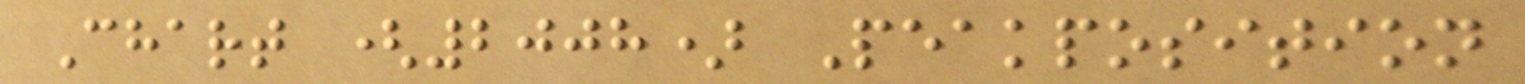Chart (2008) Peakposition
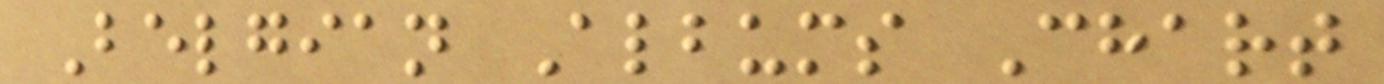Belgian Albums Chart
